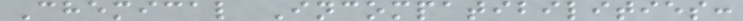Chemical Incompatibilities:
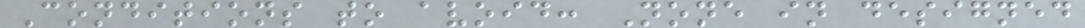Conditions to avoid: None in designed
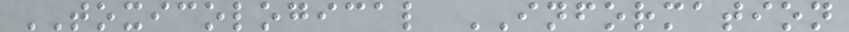TOXICOLOGICAL INFORMATION
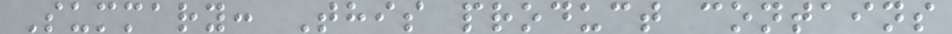Summary: This product contains
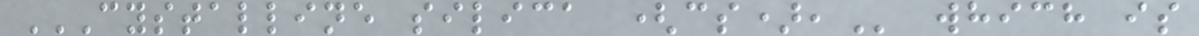CYSTALLINE SILICA (CS), which is
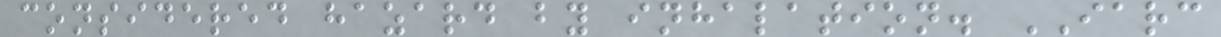considered hazard by inhalation. IARC
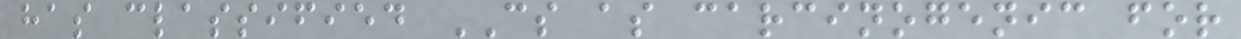has classified CS as carcinogenic for
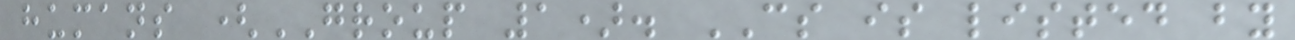humans (GROUP 1). CS is listed by
